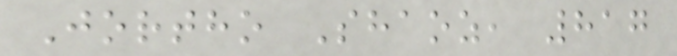Jortho Shaoz, 817
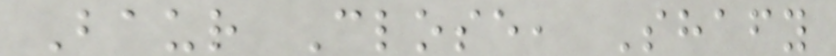Baur Close, Shafy
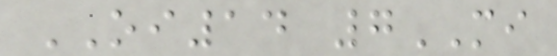OI14 7MI
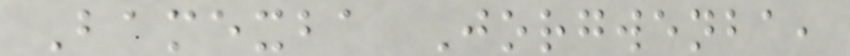Bamexba Jorgwenba,
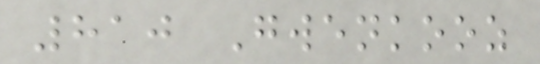810 Gwenkooz
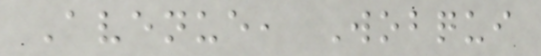Avenue, Wobqui
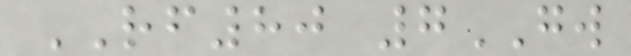RF80 7GW
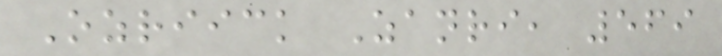Ozriick Zanri, 569
